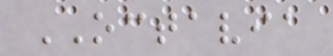OCTAVIA
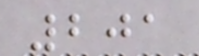201
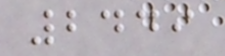2449
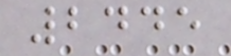2445
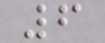6
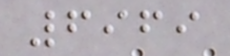6969
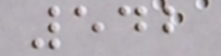542
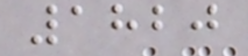1820
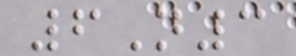6N3
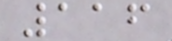116
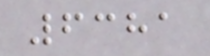6381
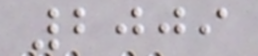2009
